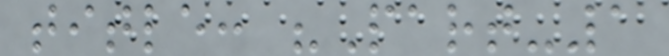title: "Part-1
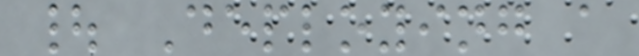| Deploying a
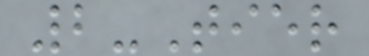2-Tier
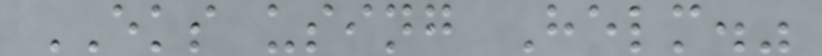EKS using Helm."
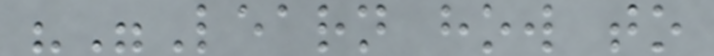""Learn how to
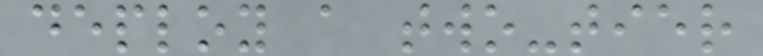deploy a two-tier
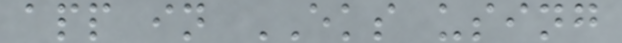app in EKS using
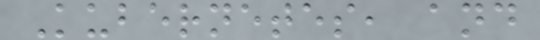Kubernetes, and
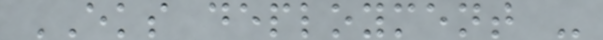EKS deployment -
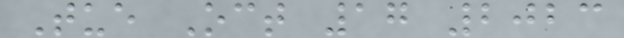Tue Oct 17 2023
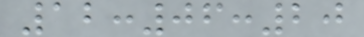12:06:20
